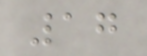17
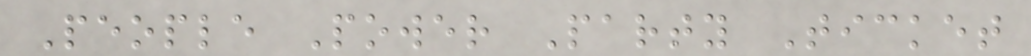People Power Party Ticket
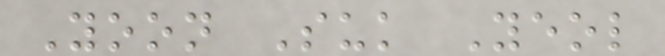Yoon Suk Yeol
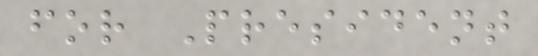for President
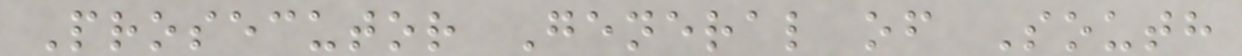Prosecutor General of South
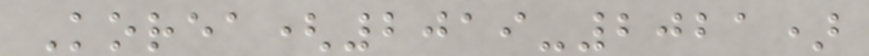Korea(2019-2021)
